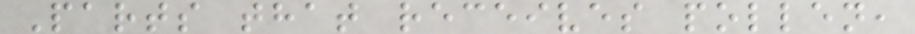Parts that receives pollen,
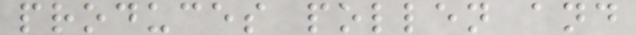produces pollen and
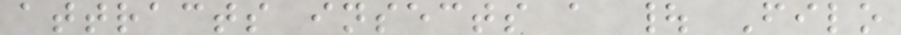attracts insects a | Filo
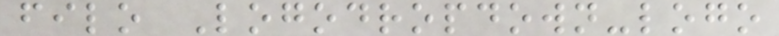filo Logodropdown-logo
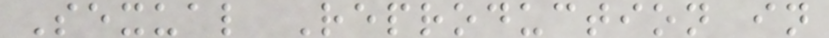Sexual Reproduction in
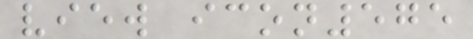view icon575
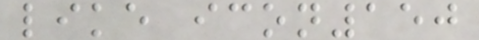like icon150
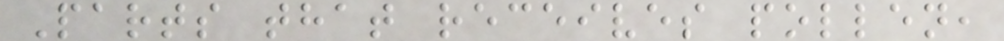Parts that receives pollen,
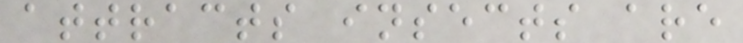attracts insects are
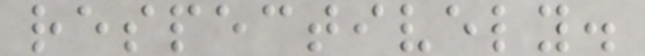respectively.
